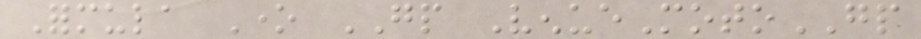Formula One GP VenueMotoGP
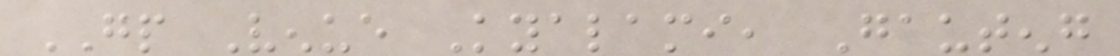GP Venue Kyalami, Gauteng
